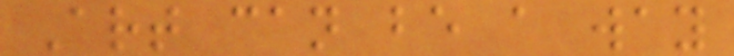Art can be a way
